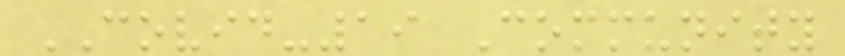COVID-19 Community
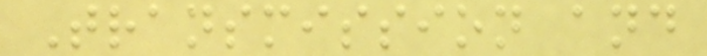Transmission and
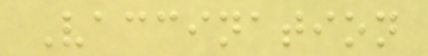Vaccination
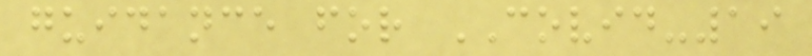guidance for COVID-19
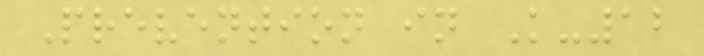Prevention in K-12
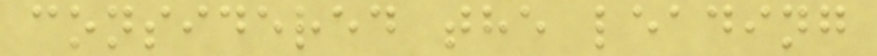considered the leading
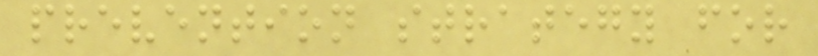prevention strategy for
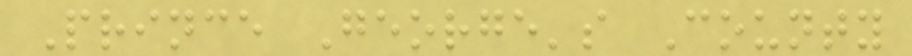Prince George's County
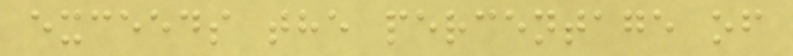exceeds the percentage of
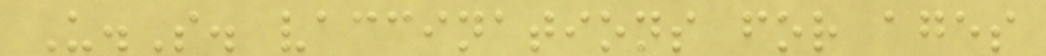U.S. vaccinations for ages
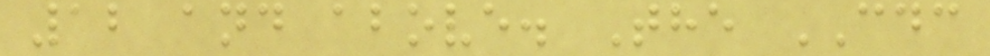12 and above. The CDC
